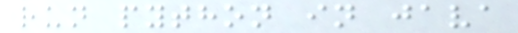run python in java
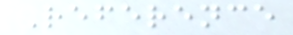Reference
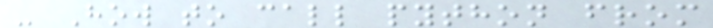- How to call python from
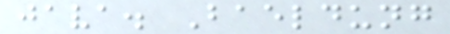java. Baeldung
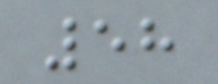58
